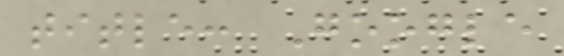title: Google
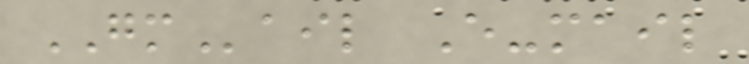GMail E-mail
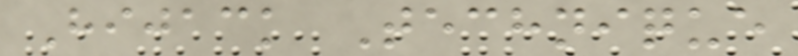Hijack Technique
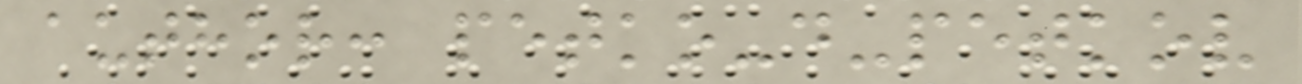author: petko-d-petkov
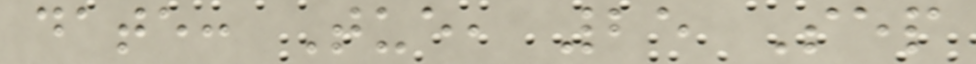date: Tue, 25 Sep
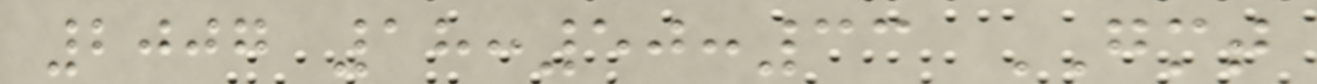2007 18:50:33 GMT
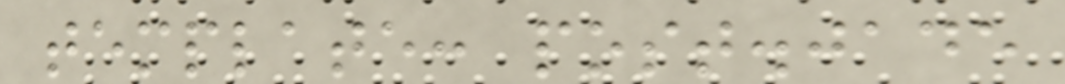template: post.jade
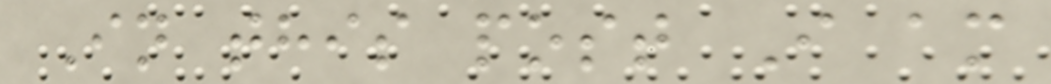In this post I am
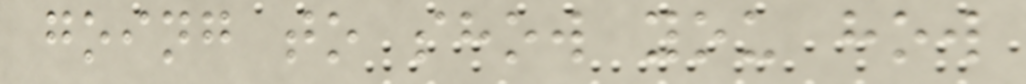going to show you how
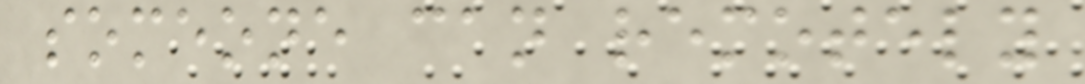someone can remotely
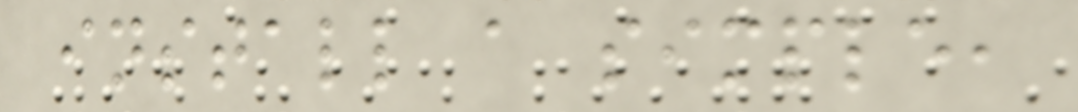install a simple,
